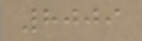8009
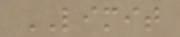LIMIT
